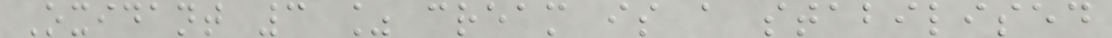Oxidant 3 % cream is a stabilised
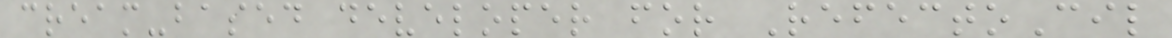cream-based developer for RefectoCil
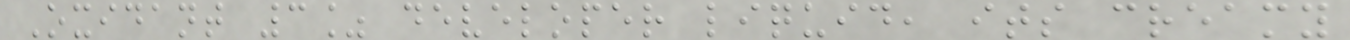Oxidant 3% developer liquid, its creamy
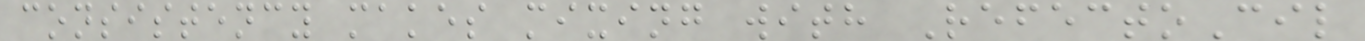consistency makes mixing with RefectoCil
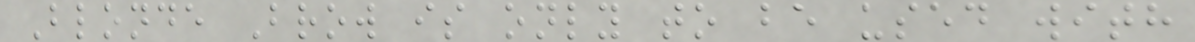Blonde Brow is only to be used with
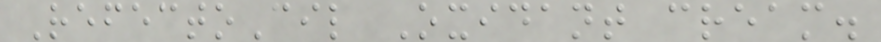RefectoCil Oxidant cream.
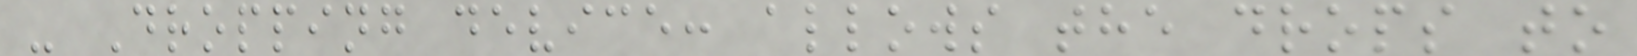- Dropping device: allows the drops to
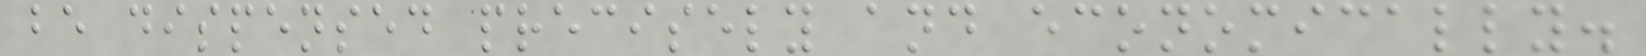be dispensed precisely and economically.
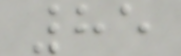85
